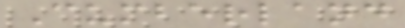Cumberland
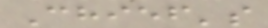Chief's
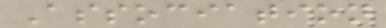Association
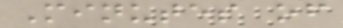Minutes of
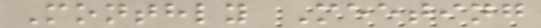Monthly Meeting
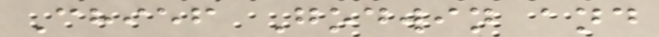Chief Godwin and
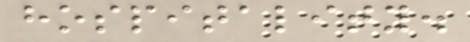hospitality.
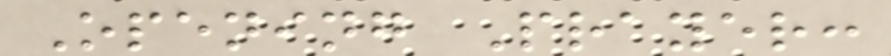Opening Prayer:
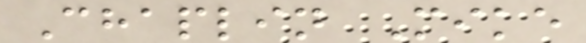Chaplin Mike
